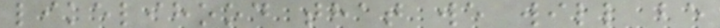likelihood that we will be
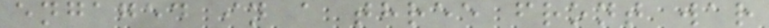engaged in a three front war
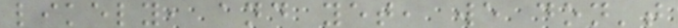likely, and yet, we don't
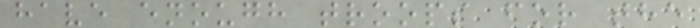have enough troops for the
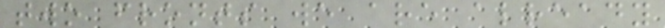two fronts we are already
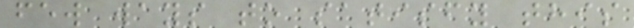few ways to satisfy this
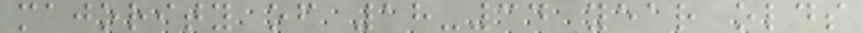majority of 18-34 year olds
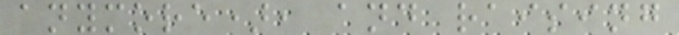anymore), and raising
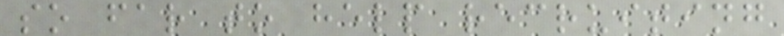so far to help recruiting
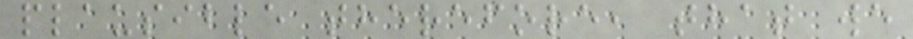plausible therefore, that we
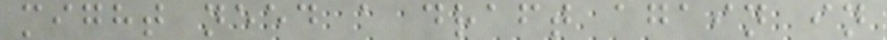might need a draft again in
